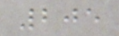205
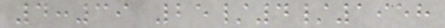4:39 25/4/1958
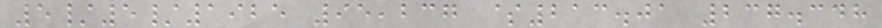5/5/1925 95,237 $213.01 237.348
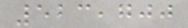523,700
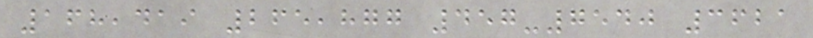168,419 265,877 457-7540 3621
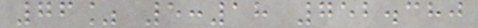76% 5:18 752.380
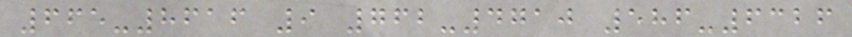665-8616 9 762-4710 586-6326
